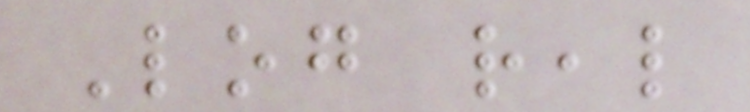Log real
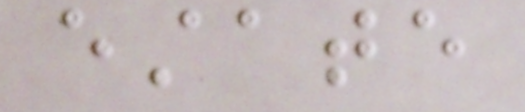estate
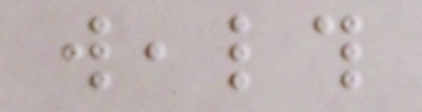wealth
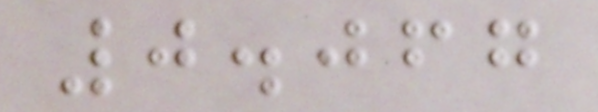0.067
